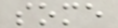some
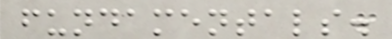fundamentals.
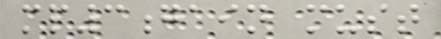mp3gain must
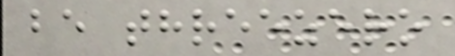be threezero
